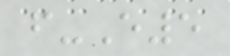f-E5
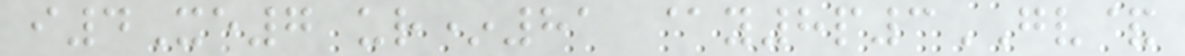i4Xe7 ur*81 @y8p3GV&
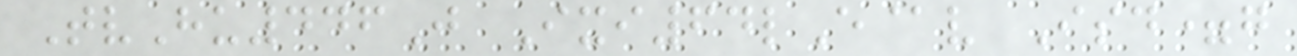TvHu446J Ixi64lE@v Isd=g
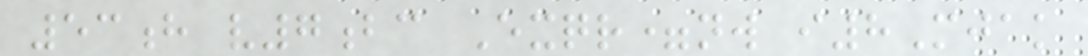53h v7bc Exqr=nw i8Mjak
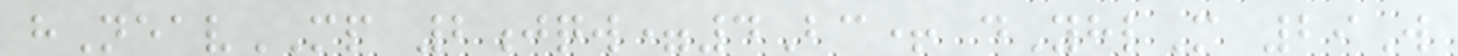hNeavMP 2jqw=4Bc+ dYhlM 29W
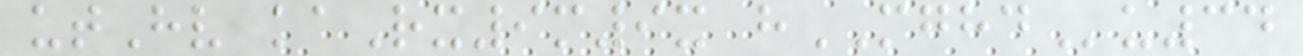utHv kaRx9m9x hMGHDu34
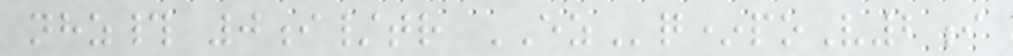nhz# 0i/tr EZq*poV2i
